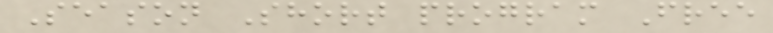Season Short program Free
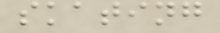skating
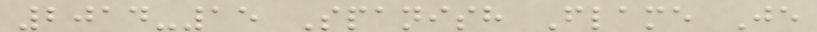2014-15 Spanish Flame Je
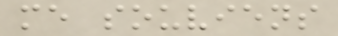me souviens
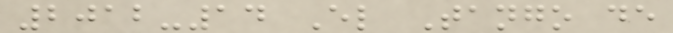2012-14 El Tango de
